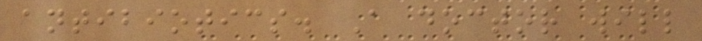antibiotics. A doctor will
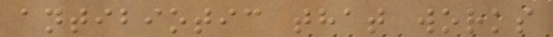antibiotic that works
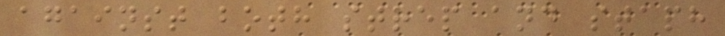against both strep and staph
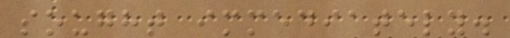sought immediately.
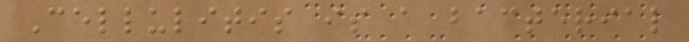Cellulitis is a bacterial
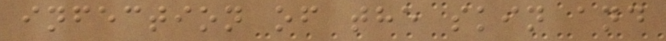infection of the skin and
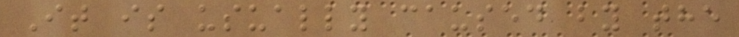It is usually caused by the
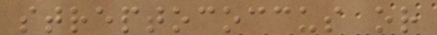streptococcus or
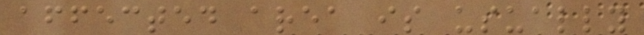affected area is usually
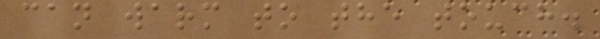can warm to the touch.
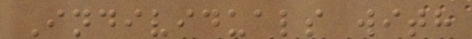Individuals with
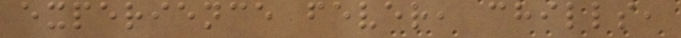experience fever, chills,
